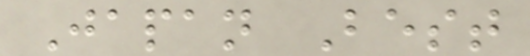Japan Best
